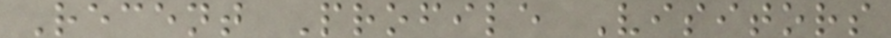Recent Profile Visitors
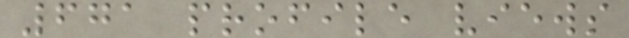671 profile views
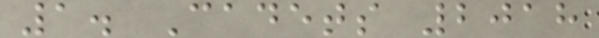1. Cadets 2018
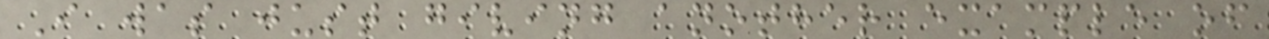I was just giving another example of
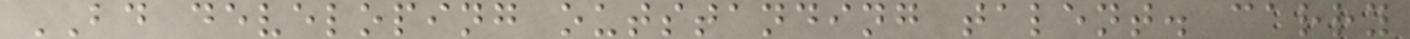BD developing outstanding talent. carry
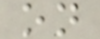on
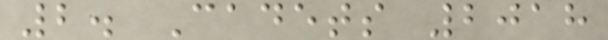2. Cadets 2018
